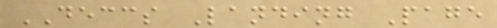DECCS Landing Page
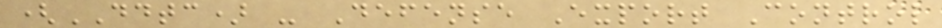(DDTC) - Defense Export Control
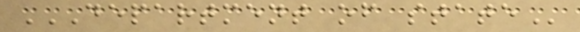DEPARTMENT OF STATE
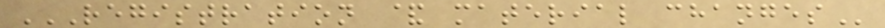REGISTRATION & MATERIAL CHANGES
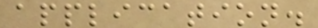application.
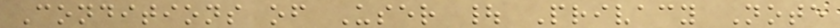Conditions of User | Privacy Note
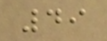49
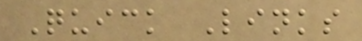Quick Links
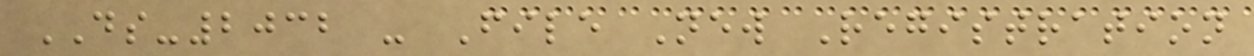DS-2032 - File New Registration
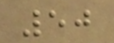50
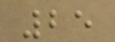25
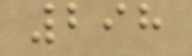298
